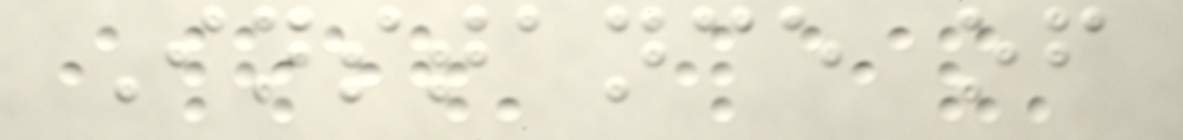Instance of
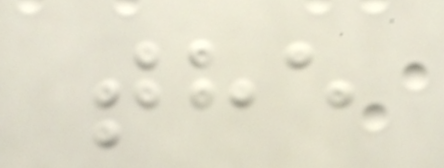the
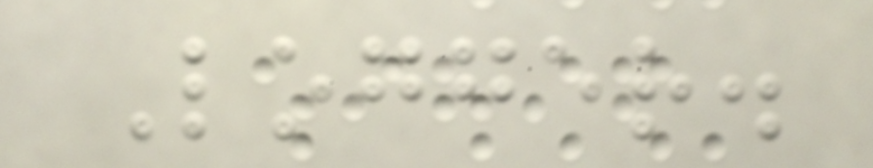Logger.
